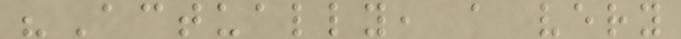"Actually, a very
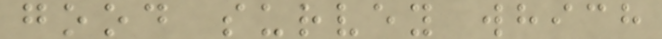good survey which
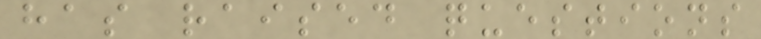has raised questions
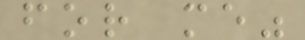for me"
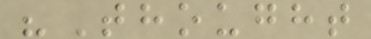"Thought
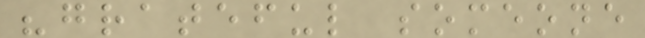"grateful someone
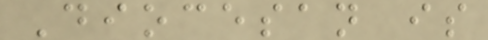Diocesan is
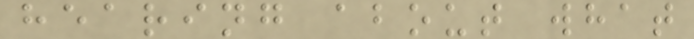hearing about what
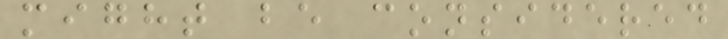might be considered
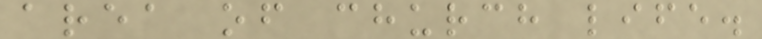area of church life.
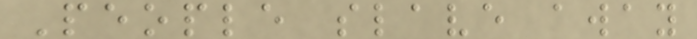People slave away
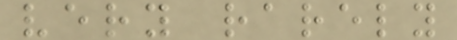very rarely
